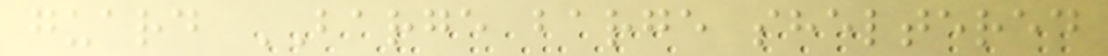guard BARGE barge sheltered
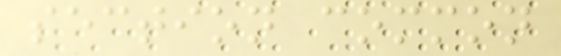section common
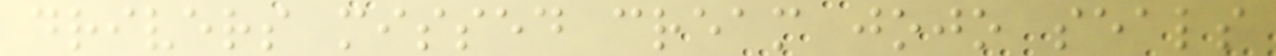drivers missed cream jojo seals
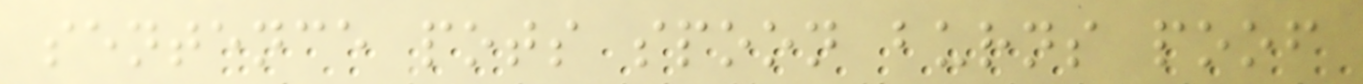sentence pots spoon burns poof
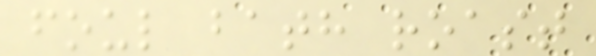foul bath roast
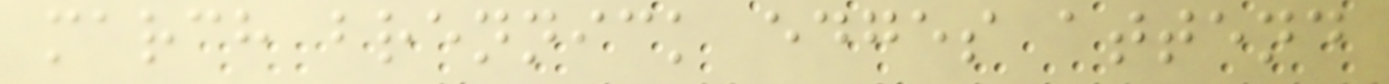march brennick edges attend
